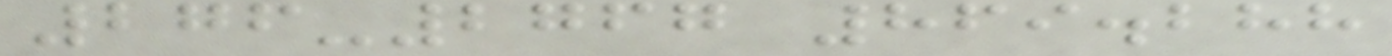276-2767 869.288
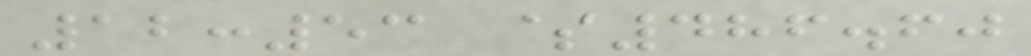12:53 $486.60
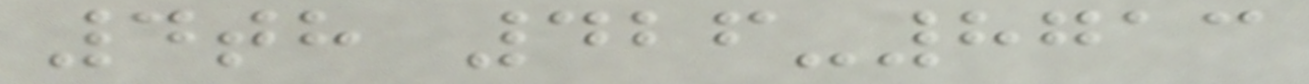4th 426-8713
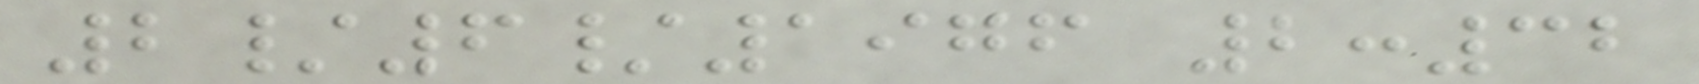2/6/1976 2:32
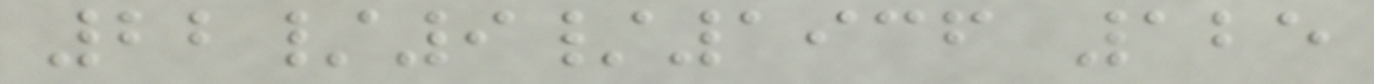22/9/1936 125
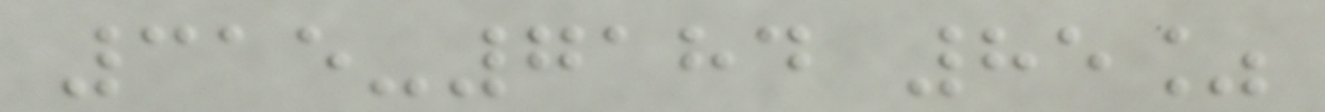315-7184 85%
